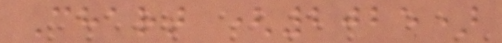Chart (2025)
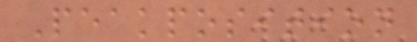Peakposition
